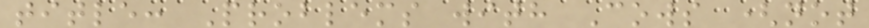title: Problems with Cows (not
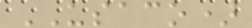USACO)
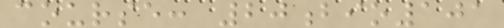course: 20bio101
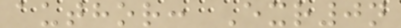author: Exr0n
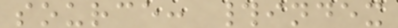source: #index
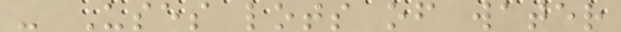- Uses lots of water
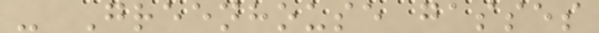- Greenhouse gasses
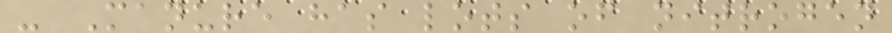- Manure has lots of nitrogen
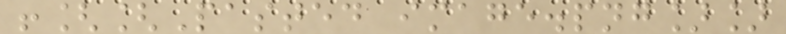![[Pasted image.png]]
